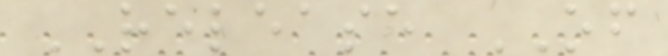RELEASE OF
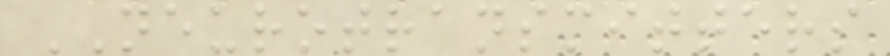NEUROTRANSMITTERS
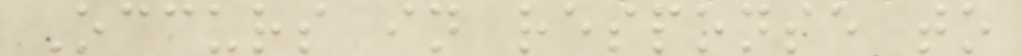Occurs in response to
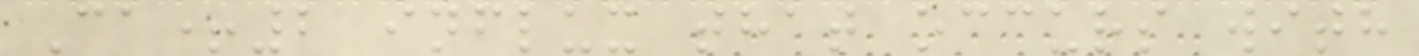Ca+2 influx that occurs with
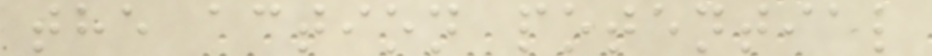the action potential
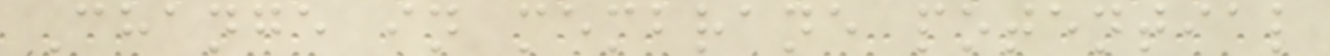Change in membrane potential
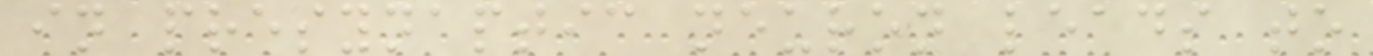in presynaptic neuron leads to
